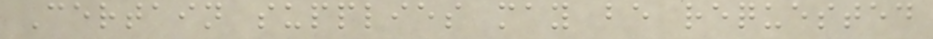Certain supplies may be requested
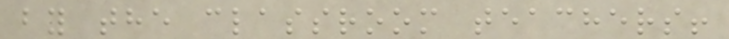by the classroom teachers!
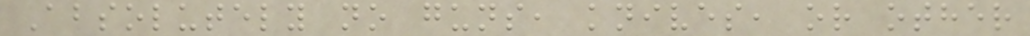Absolutely no guns, knives, or other
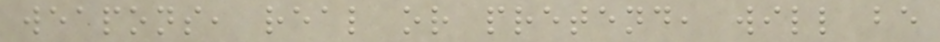weapons, real or pretend, will be
